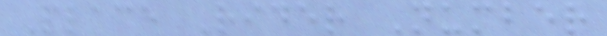Place Rider Number
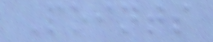Points
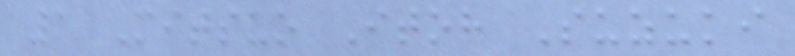1 Mitsuo Itoh Suzuki
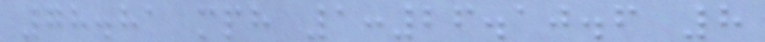78.81 mph 1:26.10.6 8
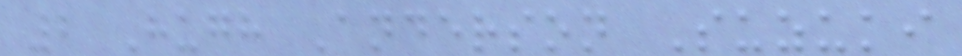2 Hugh Anderson Suzuki
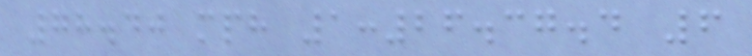78.40 mph 1:26.37.4 6
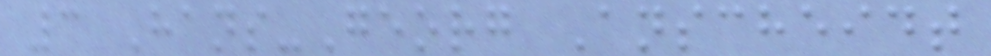3 Hans-Georg Anscheidt
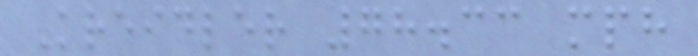Kreidler 78.33 mph
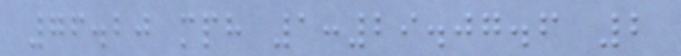76.20 mph 1:29.07.6 2
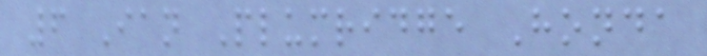6 Ian Plumridge Honda
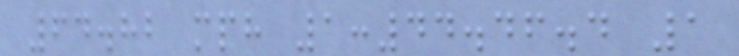64.82 mph 1:44.46.4 1
